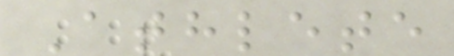Athlete
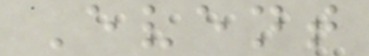Event
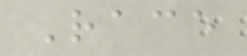Race
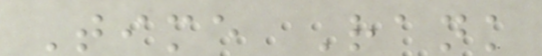Time Rank
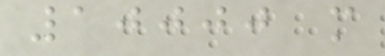10000 m
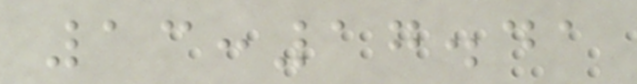13:17.41
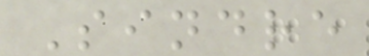Sindre
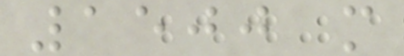1500 m
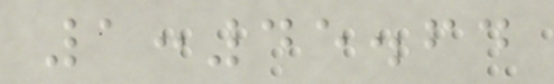1:45.64
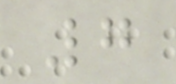7
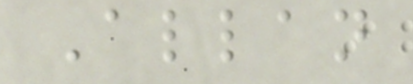Allan
